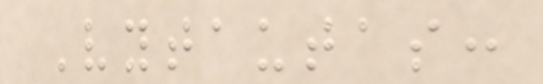Vytautas:
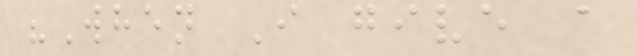"When I give a
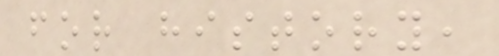for history,
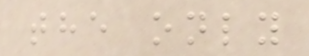the only
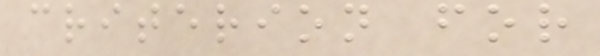criterion for
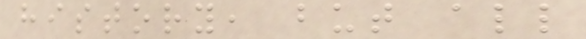history, but all
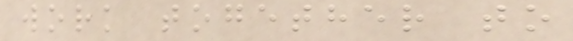work together to
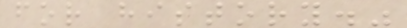for history."
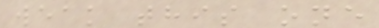weak this one
